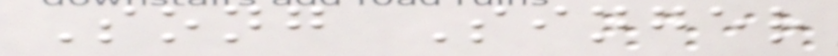Song Singer
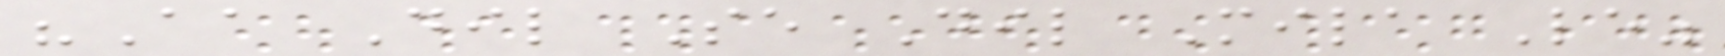"Aa Dil Se Dil Mila Le"
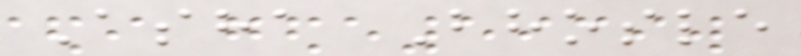Asha Bhosle
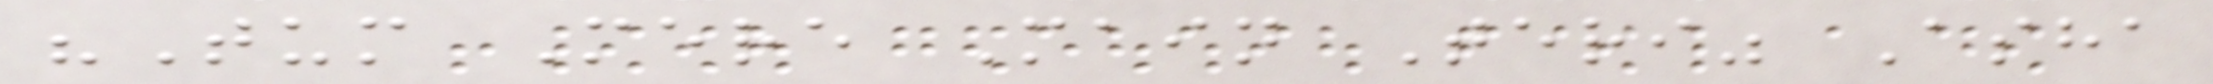"Tum Mere Main Teri" Asha
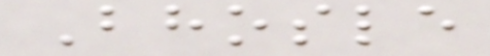Bhosle
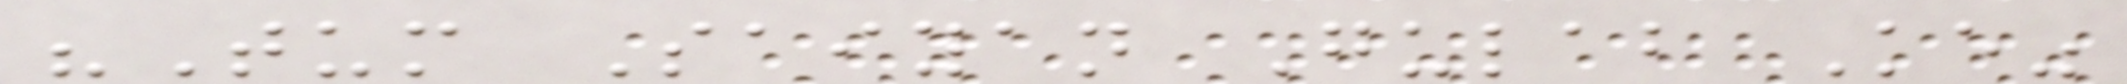"Tum Saiyan Gulab Ke"
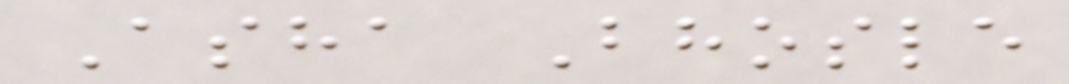Asha Bhosle
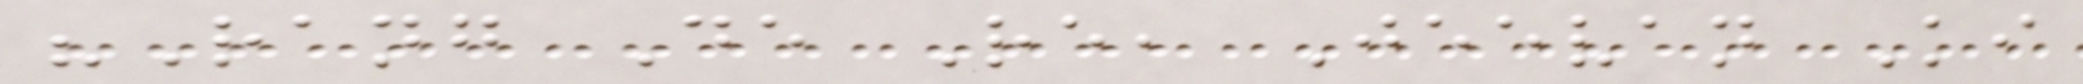"Rang De Re, Jeevan Ki
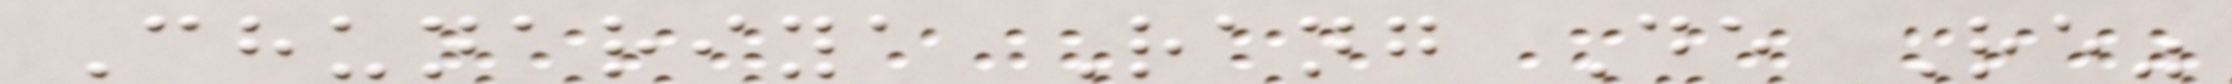Chunariya Rang De Re"
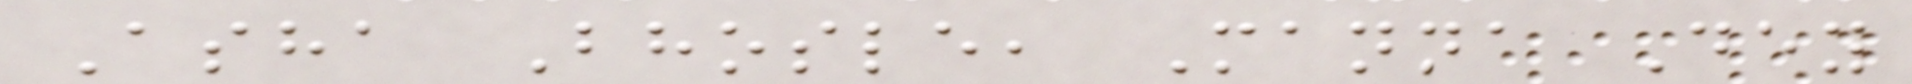Asha Bhosle, Manna Dey
